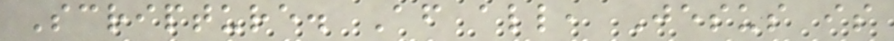Scripture. After all, Jesus is
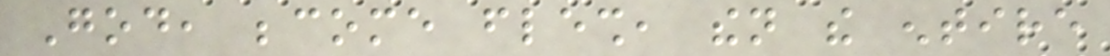God, become flesh, then the entire
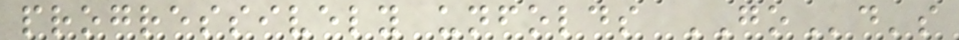progressively unfolds GOd's
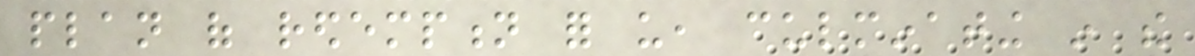plan of redemption for us, culminating in the
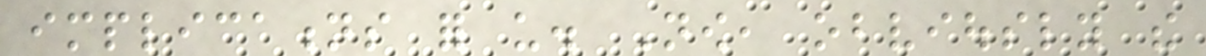implications for us. Now, obviously the
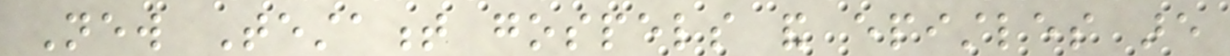New Testament gospels and epistles are
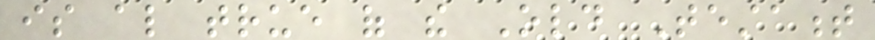is also true of the Old Testament
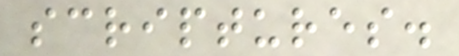scriptures.
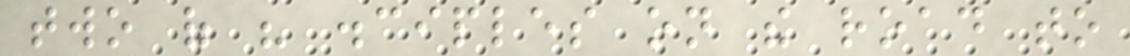two of his disciples on the road to
